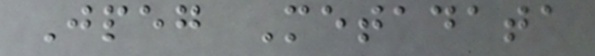Jpeg Metadata
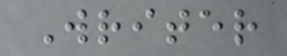Writer
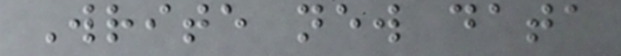Write new data
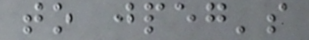to jpeg's
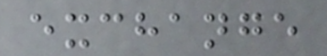exchange
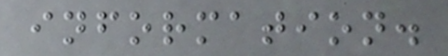information.
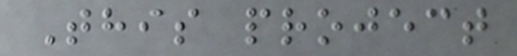This project
